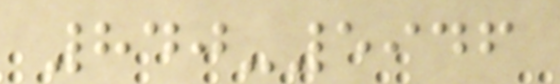840-5946
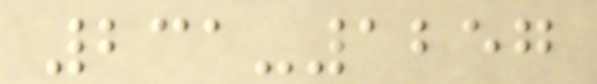231-1257
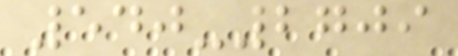540-2709
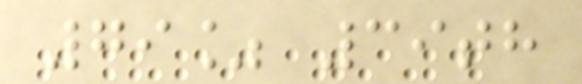79% 39th
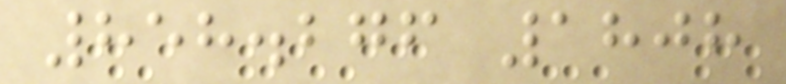858.276 1808
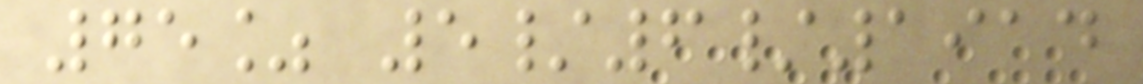75% 5/6/1914
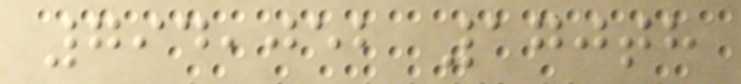794,052 170th
